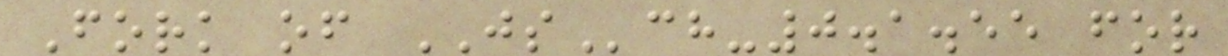Fork of JSch-0.1.55 for
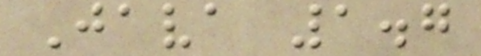Java 1.7
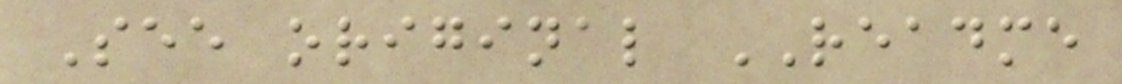See original README
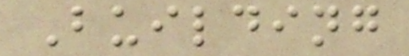Building
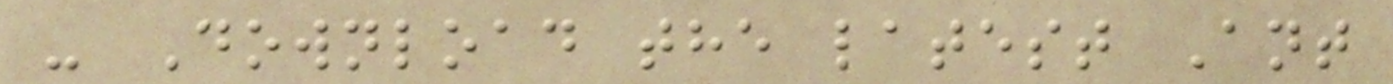- Download the latest Ant
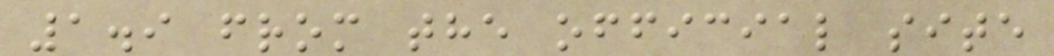1.9 from the official site
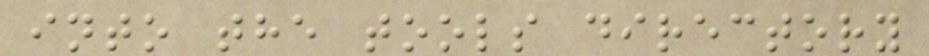into the tools directory
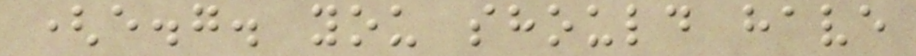(e.g. you should have
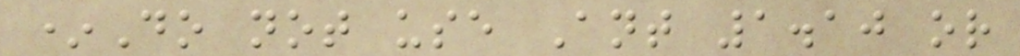*Do not use Ant 1.10 or
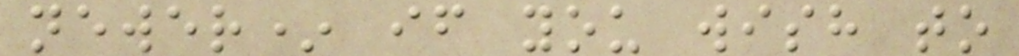newer* if you wish to
